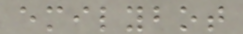emilybot
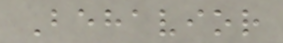Behavior
